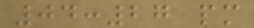04:27 pm
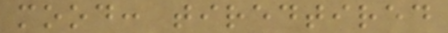mood: tiredtired
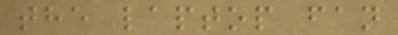the laptop fan
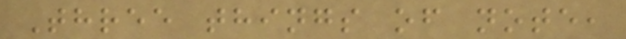Three things of note,
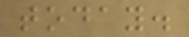today.
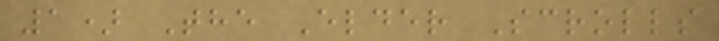1) The Elder Scrolls
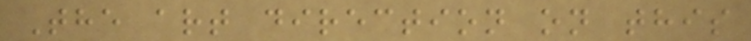The art direction on this
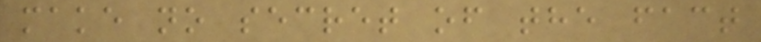make no secret of the fact
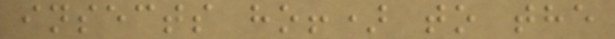insects ho!) to the
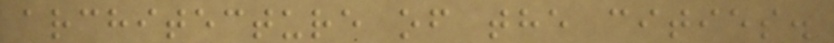architecture of the cities.
